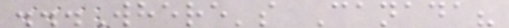...Where's Canada?
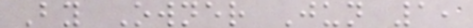By Owner Jun 1,
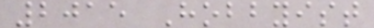2015 Hobbyist
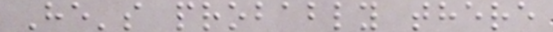He's probably there
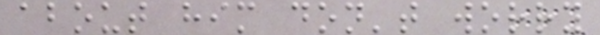about him don't worry
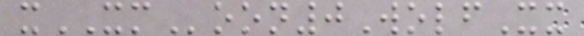xXMoon0WolfXx
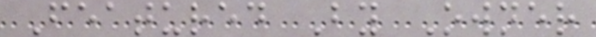Featured By Owner
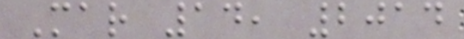Mar 14, 2014
